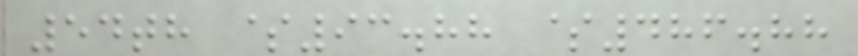54th $93.88 $486.88
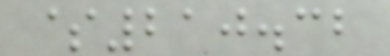$210.32
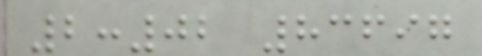2:02 83697
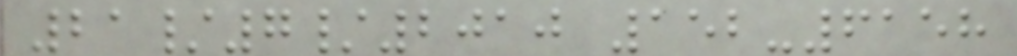21/7/2010 152-6158
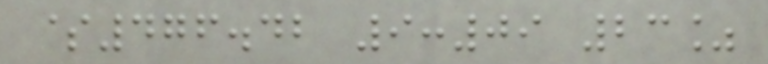$476.42 9:09 23%
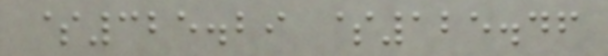$325.29 $125.46
